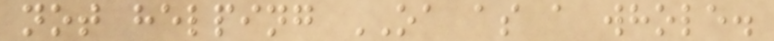not helping OA as a whole.
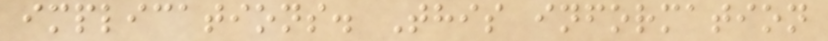implications. This information
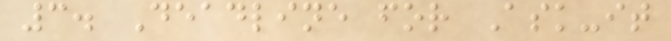3. Deadline for Ask-it
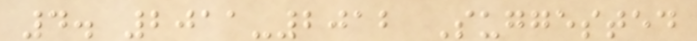4. 2011-2012 Suggested
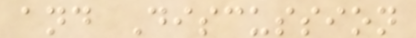and Discussion
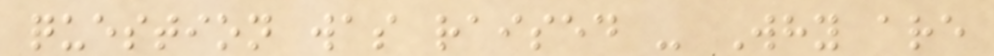question was raised - Why are
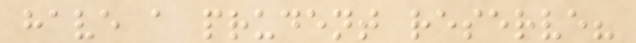have a prudent reserve?
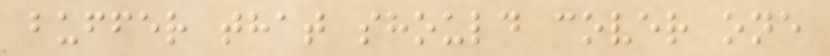buffer that should cover one
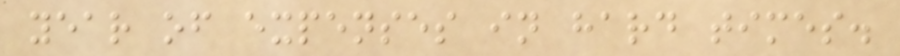year of expenses in hard times.
